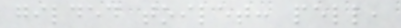gilded toilet: pell,
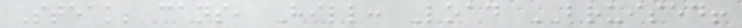Steak; cans, Hill: Load BRUISED!
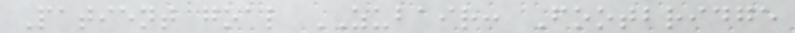Patient goal ZUBAIR: Footbridge
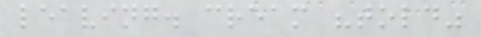leaving. cream "told"
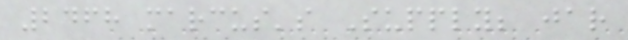2468 marcus's Supply; jar
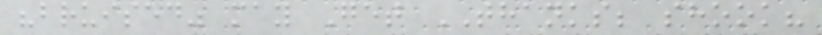"bruised" may Get THANKS; shook?
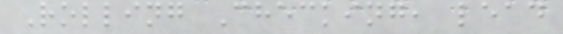Rolling Checking, lead
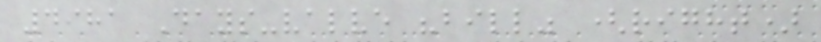4981 Days-valve "bill" (right)
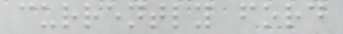currently ford
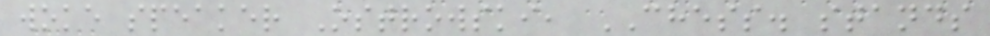woke speaker Ostrowski, CHESS. stands
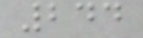244
